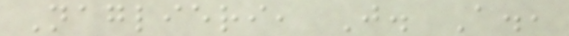Naglieri, J. A.,
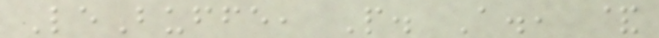LeBuffe, P. A., &
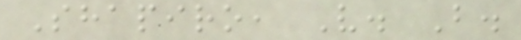Shapiro, V. B.
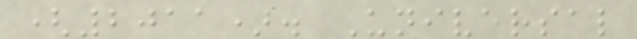(2011). Universal
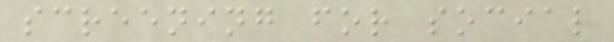screening for social
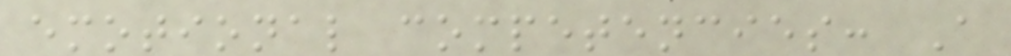emotional competencies: A
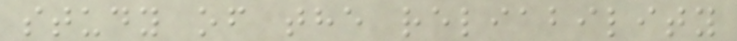study of the reliability
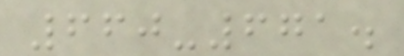660-671.
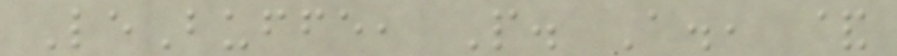LeBuffe, P. A., &
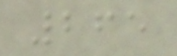265
